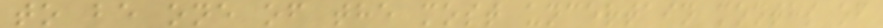to be one of the most uncertain months of
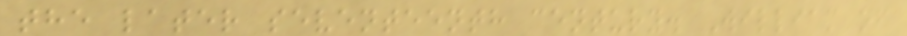the later seventeenth century. William of
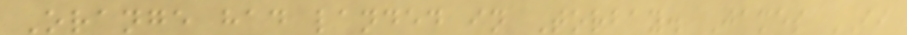Orange had landed in Torbay. James II
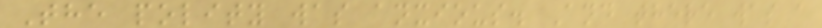The polity was anxious. And there was a
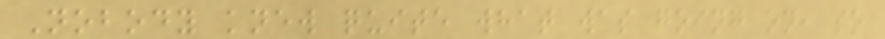Nobody knew quite what was going on, so
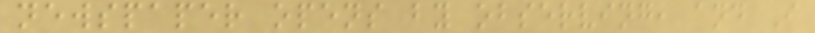newspaper opens by observing, and I
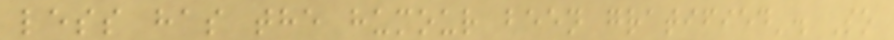less has the humour been gratified'. So
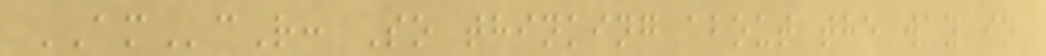AMcR: So thinking about the way in
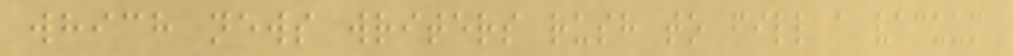which news writers rush to fill a vacuum
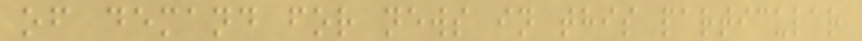of demand for news in this particular
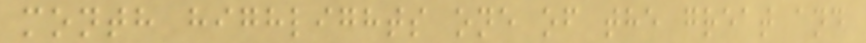month highlights one of the great and
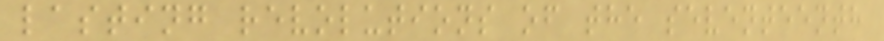lasting revolutions of the seventeenth
